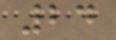24
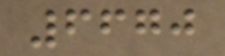6670
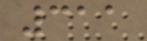311
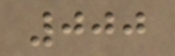000
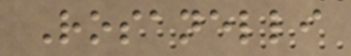Rosanelli
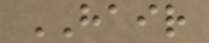HAIR
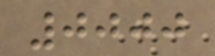0000
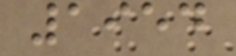1954
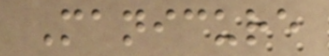Manicure
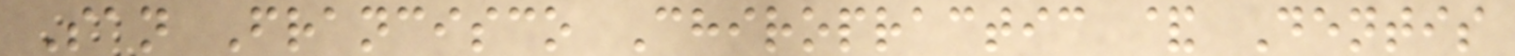San Francisco Chiropractic & Dentis
